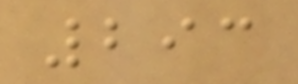293
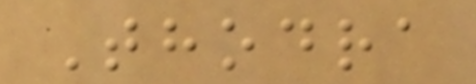Thodra
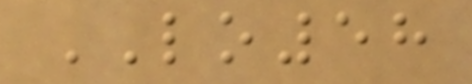LO58
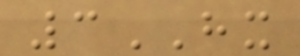3HX
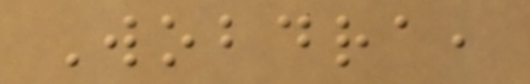Wobdra,
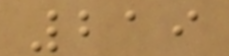219
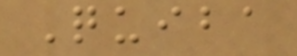Quiba
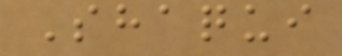Shaqui
